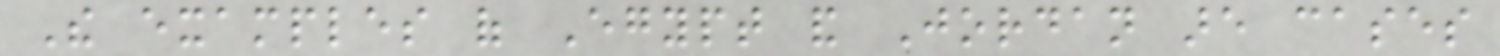The examples of Egypt and Jordan are cases
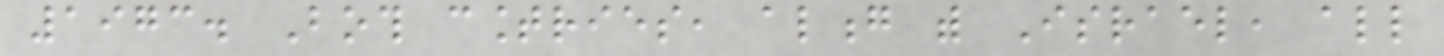1973. Both countries, along with Israel, all
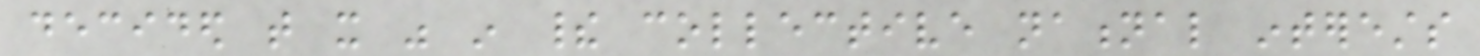decided that it was in their collective national interests
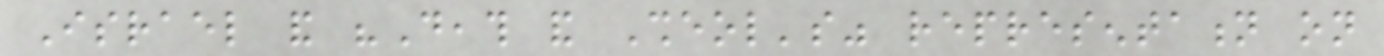Israel and "Death and Sheol's" representation on
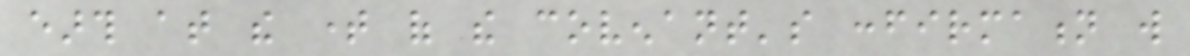earth at the time of the covenant's confirmation will
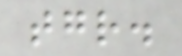together.
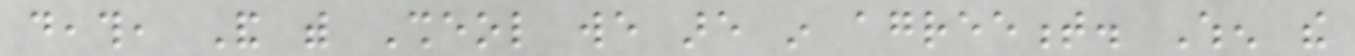death, And with Sheol we are in agreement. When the
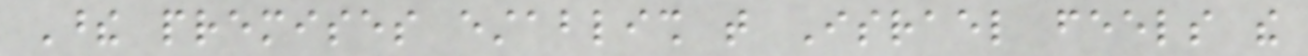These premises establish that Israel feels the
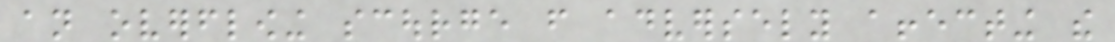an overflowing scourge from adversely affecting the
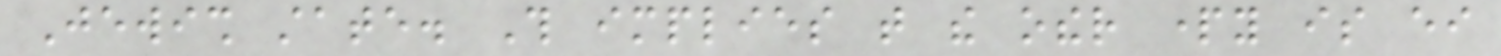Jewish state. This implies that the other party is either
